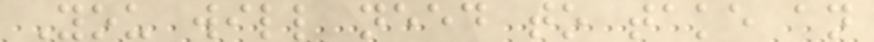You will need to take an
